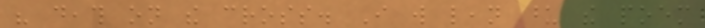his death on the cross. I will lean upon the poem
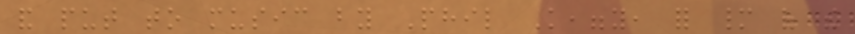and put to music by Phil Keaggy, for many of the
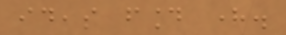ideas found here.
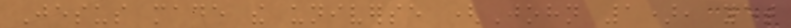Jesus made the universe (John 1), yet
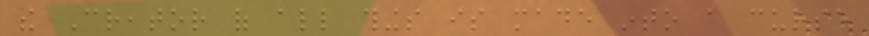the Creator of all things is made into a curse
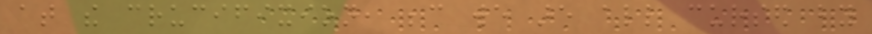at the crucifixion, because we are all cursed by
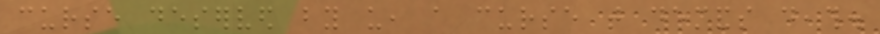curse deserved by us, a curse that demands death.
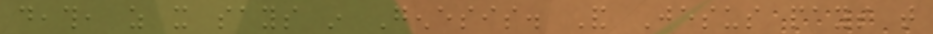death, as it says in Genesis. And Jesus pays that
